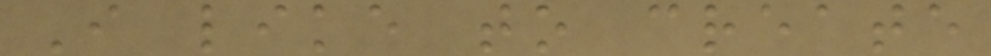I like to create
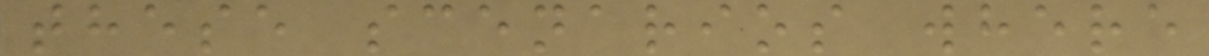these scenarios where
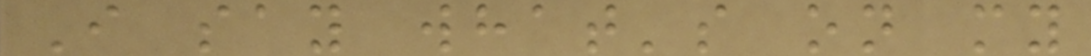I say what's on my
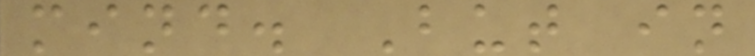mind. But in
